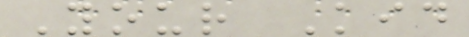Your Kid
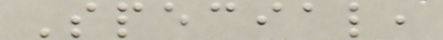Special,
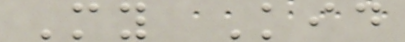My Kid
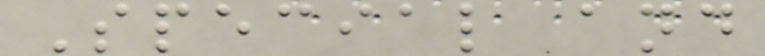Special and
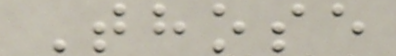Those
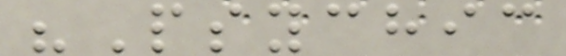"Psychic
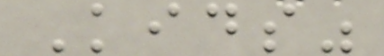Kids"
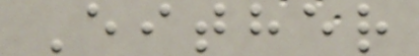Either
